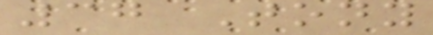37 Tony
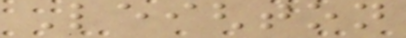Leighton
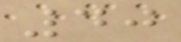40
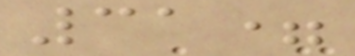31=
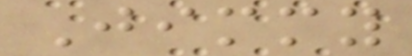Jimmy
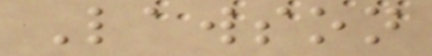Lawson
